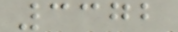3372
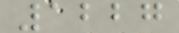1227
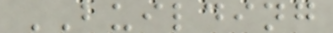BUILDING
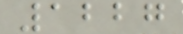1227
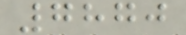7870
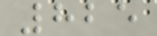825
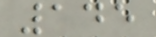145
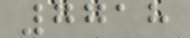7718
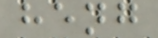heng
